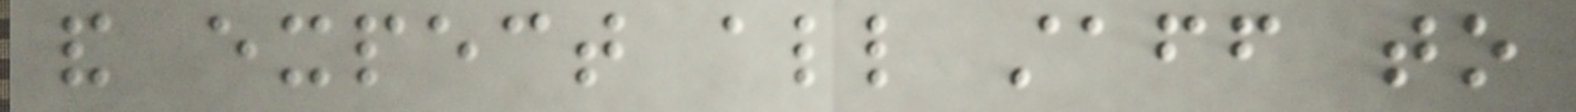and expect all staff to
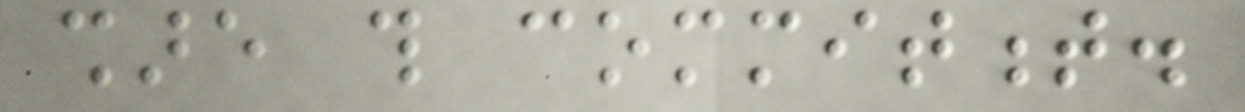share this commitment.
